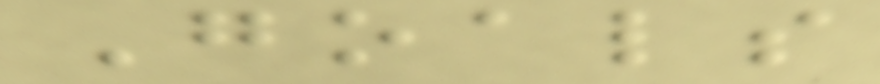Goals
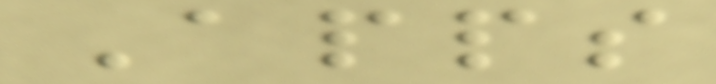Apps
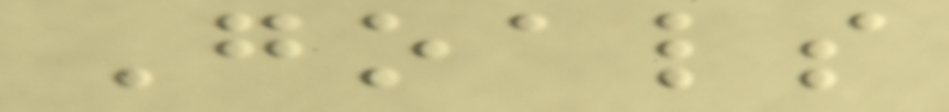Goals
